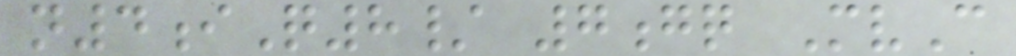n4iQ8/ 7gq MvC
